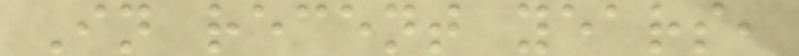In recent years,
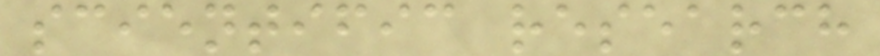scientific research
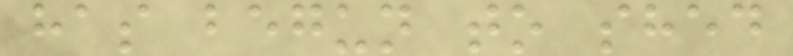has begun to shed
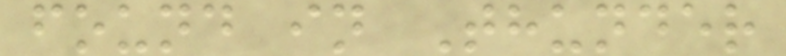found in Thunder
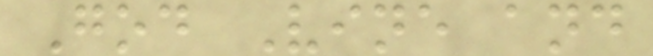God Vine and
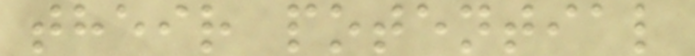their potential
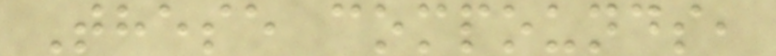These compounds,
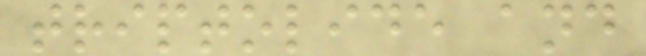triptolide and
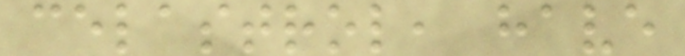celastrol, have
